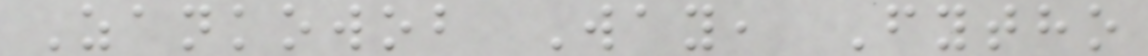Zankowob Way, Fytho
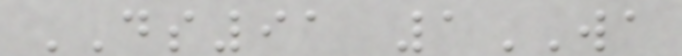DS91 1WA
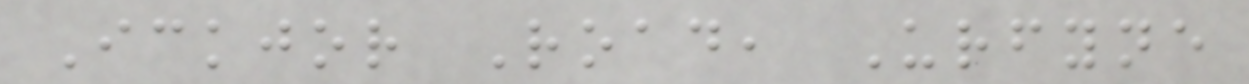Ickjor Road, Urfyne
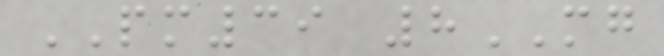PM39 8MG
